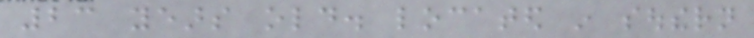23 years old. located in southern
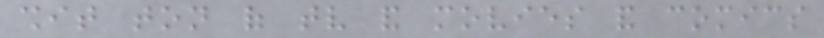shit ton of tv and movies and comics
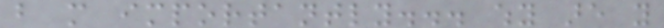but more importantly... why are you
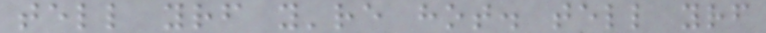tell yourself you're hot. tell yourself
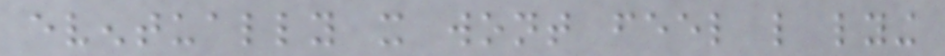eventually it wont feel like lying
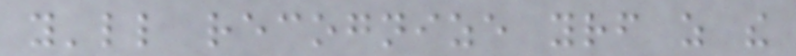you'll recognize yourself as the
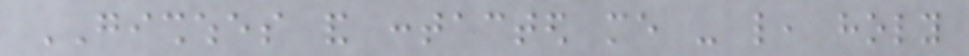GISHWHES and contacted me - like, holy
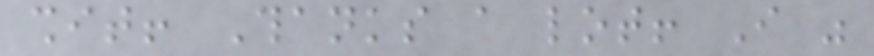shit! Thanks a lot! I was
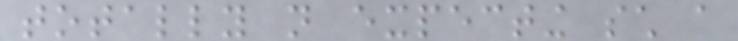totally not expecting such a
